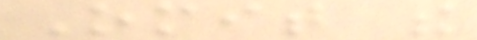Omit the
